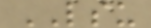LSU
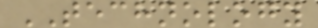TECHNOLOGY
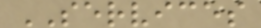SERVICES
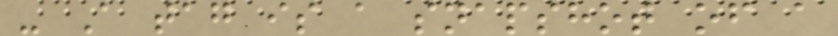- A tag is a snapshot of a
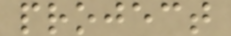project
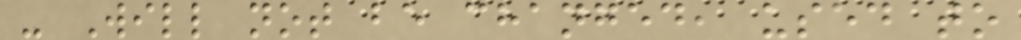- Will not be changed, used to
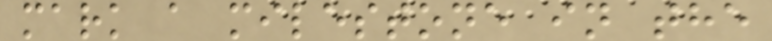mark a milestone in the
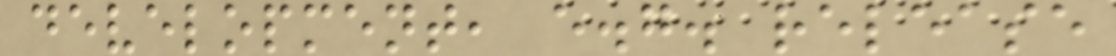development, e.g. release
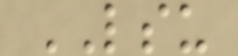LSU
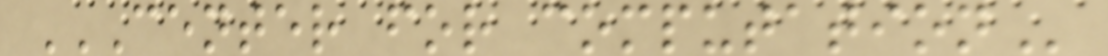CENTER FOR COMPUTATION
